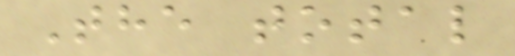The total
